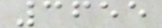3655
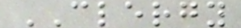CLERGY
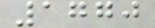1770
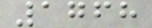1768
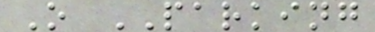O PARKING
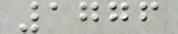1776
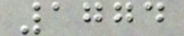1774
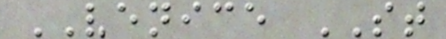VENICE ST
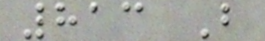813 B
